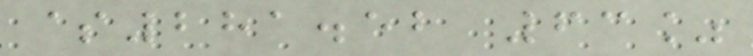$281.52 63%
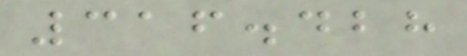316.428
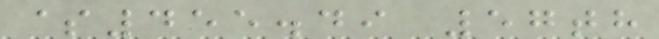$455.49 57th
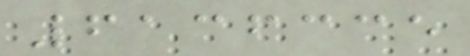6136335
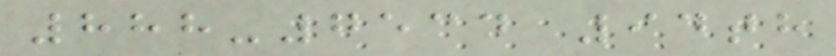888-7534 94th
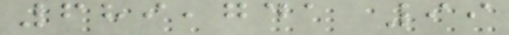689,741 99
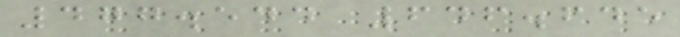477.544 646.645
